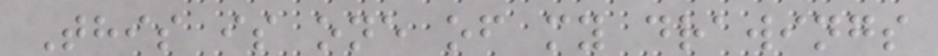This is one of my drawings
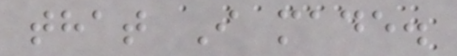that I made.
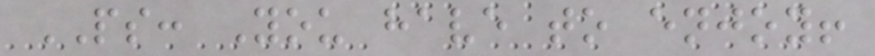PS: You have to enjoy!
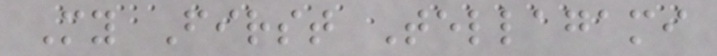My First Tellagami
